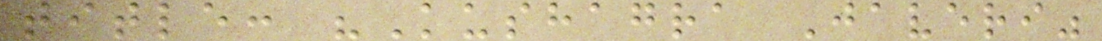title: "Kushagra Javeri"
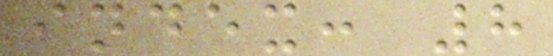index: 8
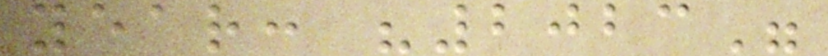year: "2023"
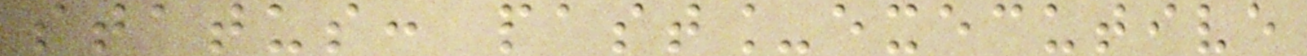status: past_executive
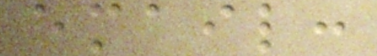email:
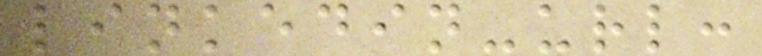linkedin-url:
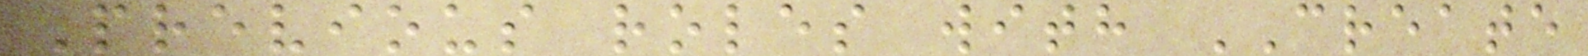Previous roles with CREATE
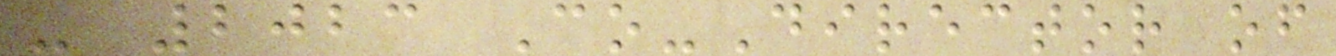- 2023 Co-Director of
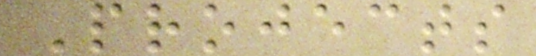Projects
